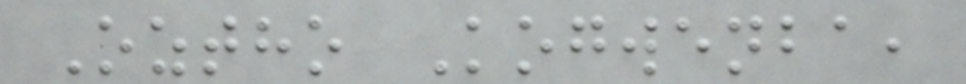Oztho Kogwenba,
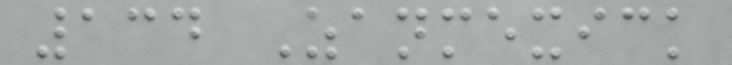134 Zanmexick
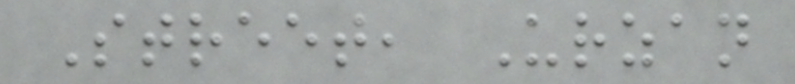Street, Urzan
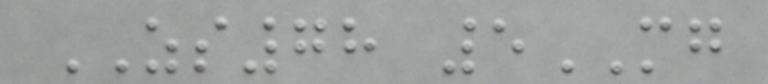ZS78 5MG
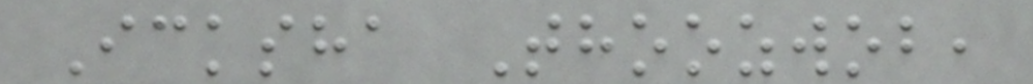Icksha Thoozwob,
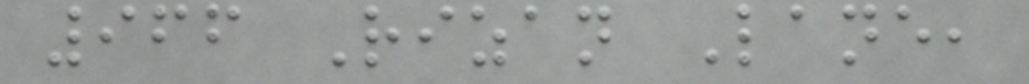966 Rizan Lane,
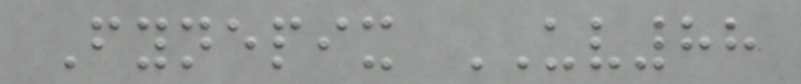Fynepix UV88
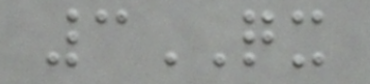3QX
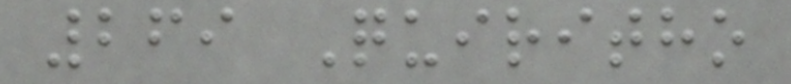269 Quiritho
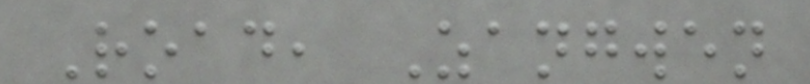Road, Zangwen
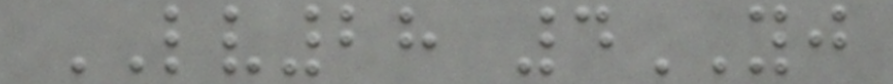LV28 4YJ
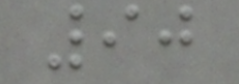90
